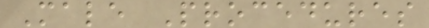Male Procedures
